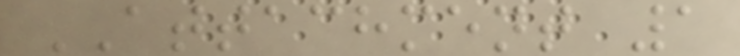ATTACHMENT 1
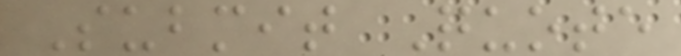Submit Quote
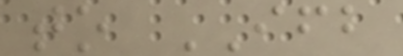to IFB
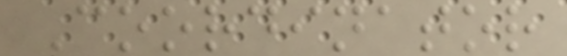Coordinator
